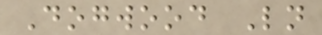Dogwood Ln
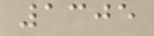1305
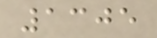1305
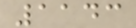1143
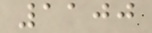1100
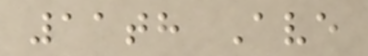11th Ave
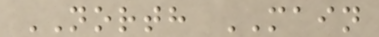NORTH MAIN
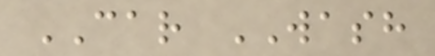CAR WASH
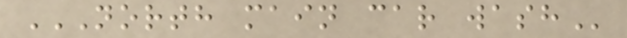NORTH MAIN CAR WASH
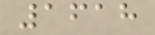1618
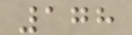178
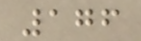176
